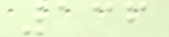136
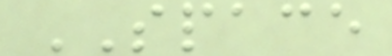SPACE
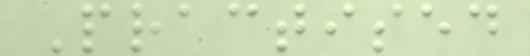Practised
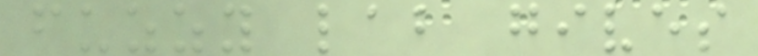fuzzy lab gives
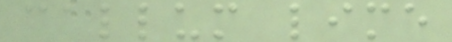callum lime
